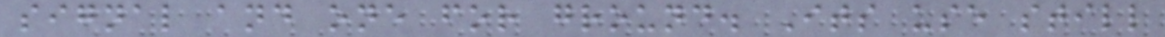signal and one for ground. Its use still
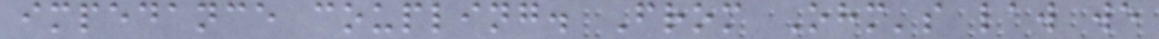impedance coupling. From Ohm's law we
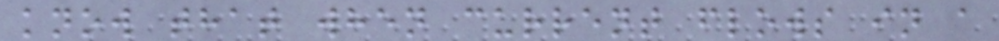know that when current flows in a
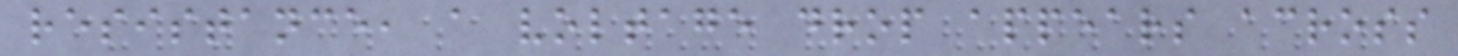resistance, a voltage drop appears across
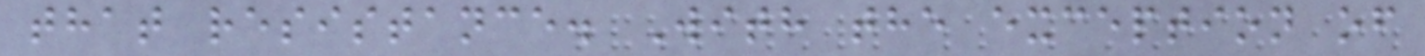that resistance. With the exception of
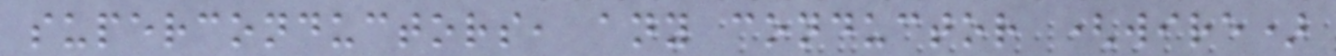superconductors, any conductor (wire)
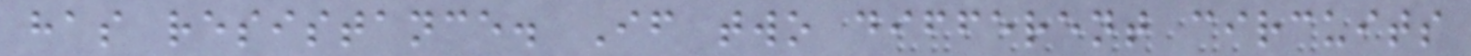has resistance. If two different circuits
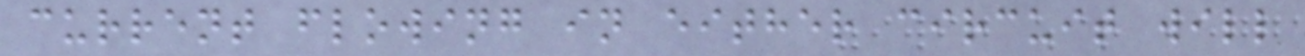current flowing in either circuit will
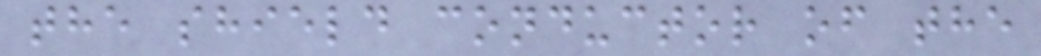the shield conductor of the
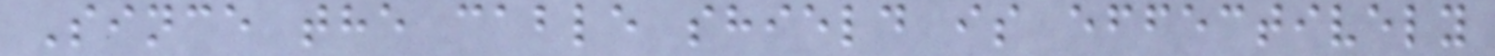Since the cable shield is effectively
